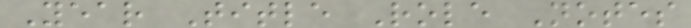Year Title Role Notes
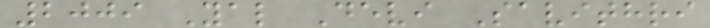2009 Yal Devi Savithri
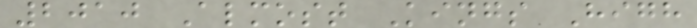2010 Almost Kings High
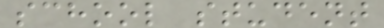school student
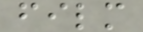film
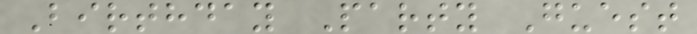Birthday Party Guest
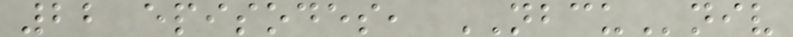22 episodes, NBCUniv
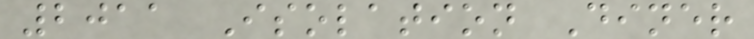2011 Isolation Diner
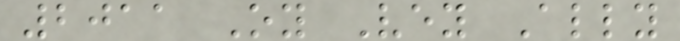2011 Oy Vey Ally
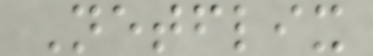Netflix
